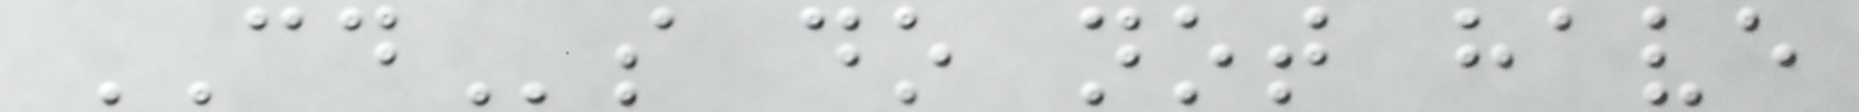CDs do not have
